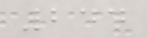244
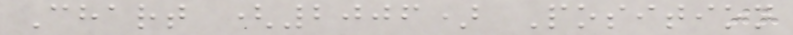Chart (2006) Position
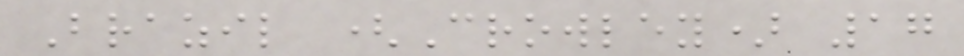Brazil (Crowley) 17
